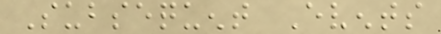Subsequent Events
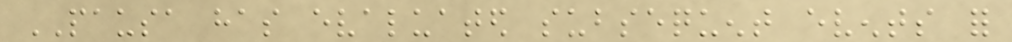PAUSA has evaluated subsequent events for
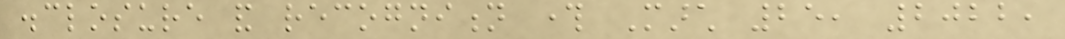disclosure and recognition through March 25, 2022,
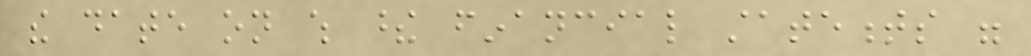the date on which these financial statements were
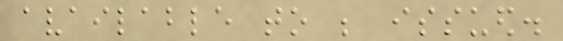available to be issued.
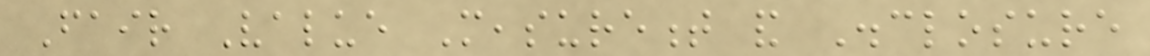Fair Value Measurement and Disclosure
